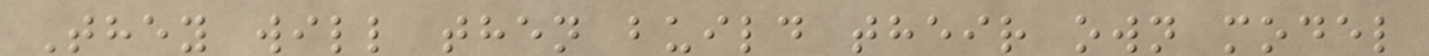They will then build their own model
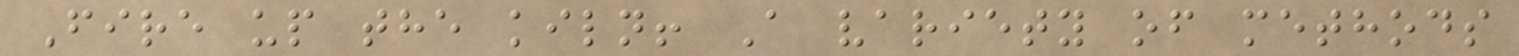Fire up the kiln! A variety of methods
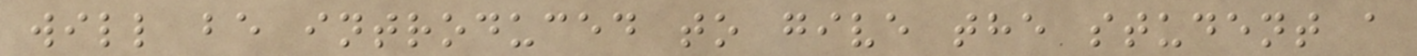will be introduced to give the student a
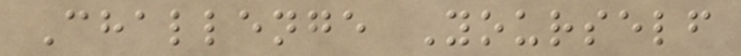Challenge Yourself
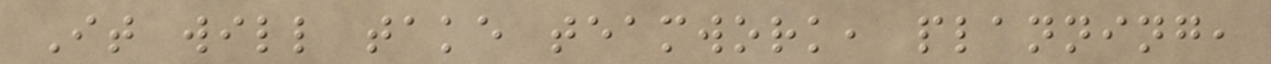It will take teamwork, planning,
